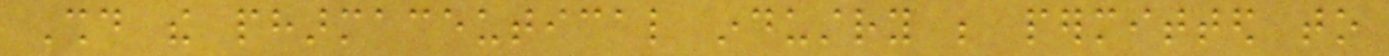Should the pharmaceutical industry be permitted to
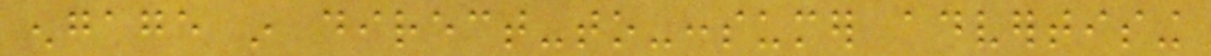engage in direct-to-consumer advertising
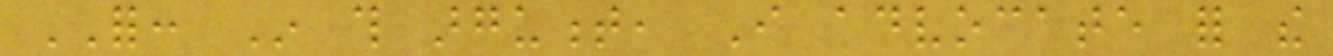FOR: In this argument, I advocate for the
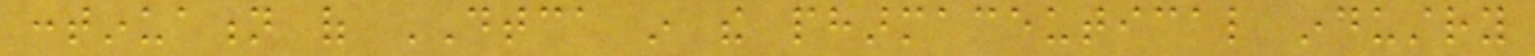continuation of DTCA in the pharmaceutical industry
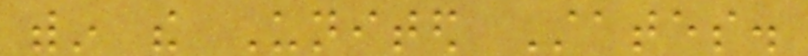within the United States.
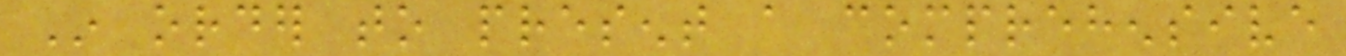In order to present a comprehensive
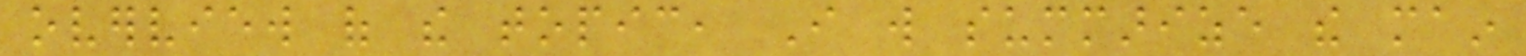overview of the topic, I will summarize the main
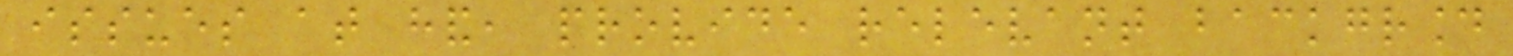issues at hand, provide relevant background
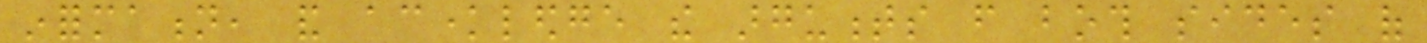information, and acknowledge the arguments from both sides of
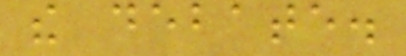the debate.
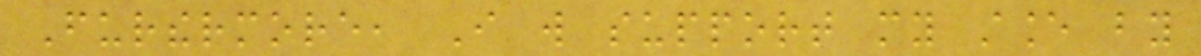Furthermore, I will support my stance by
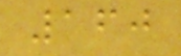160
